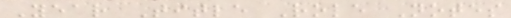Year Title Role Notes
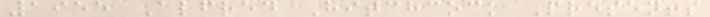1955 Alfred Hitchcock Presents
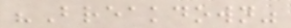"Breakdown"
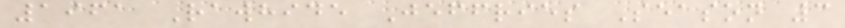1961 Rawhide Jeffries Season 3
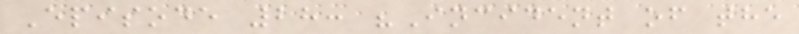Episode 28: "Incident of the
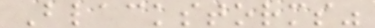Blackstorms"
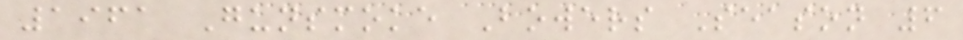1961 Gunsmoke Bowers Season 6
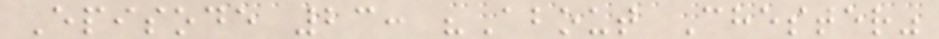Episode 23: "About Chester"
